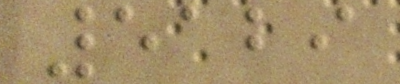5129
